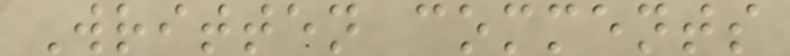Written comments
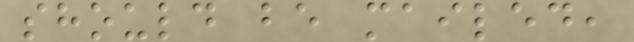should be mailed,
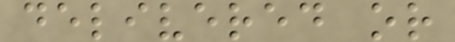delivered or
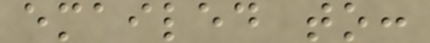emailed to:
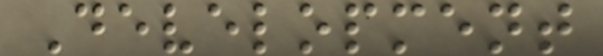Development
